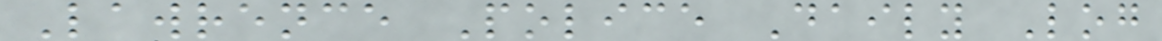Lawrence Police Daily Log
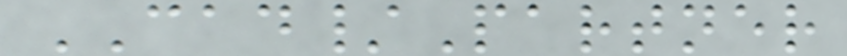CAD/Partner
